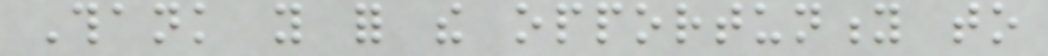Thank you for the opportunity to
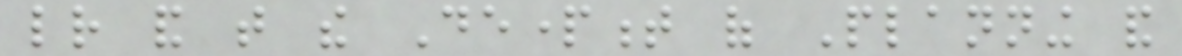letter and that the Department of Planning and
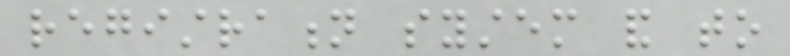registration system and to
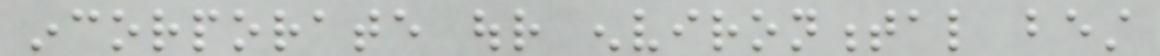incorporate our environmental best
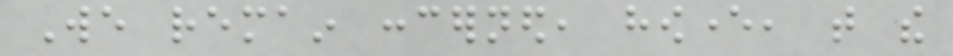We remain concerned, however, that the
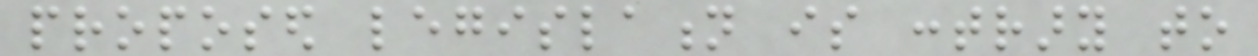proposed legislation is contrary to
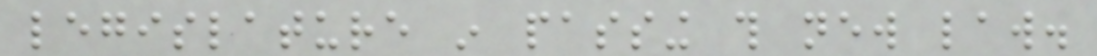legislature in passing this new law.
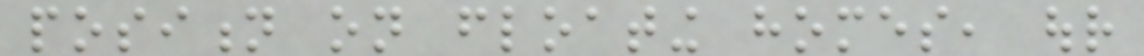position on floating homes, our
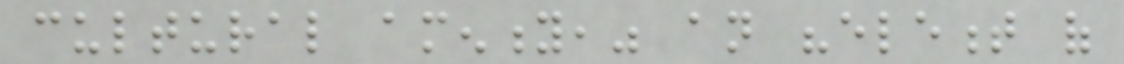cultural amenity," an "element of
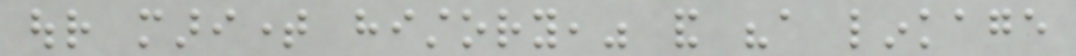our maritime history," and "a linkage
